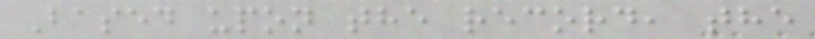Based upon the record, the
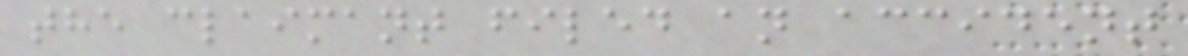the claimant filed an accident
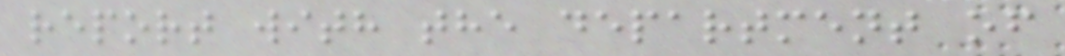report with the department of
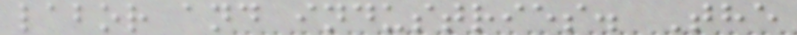labor and industries. The
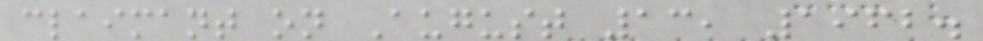claimant on August 13, 1962.
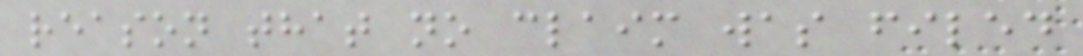reason that no claim was filed
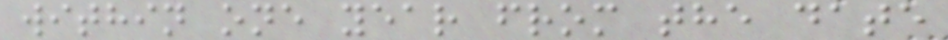within one year from the date
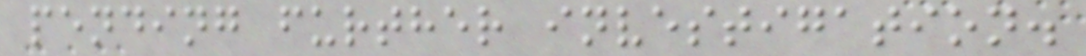pending further investigation.
